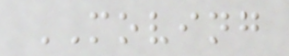MOVING
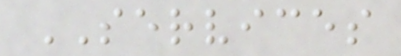SERVICES
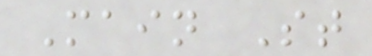Main St
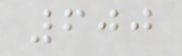600
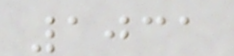1031
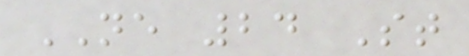NE 24 St
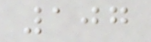107
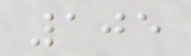105
